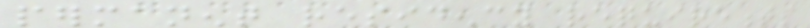permanent residency requirements
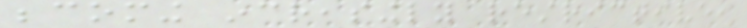becoming increasingly restrictive,
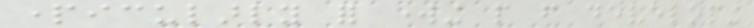particularly for working people from developing
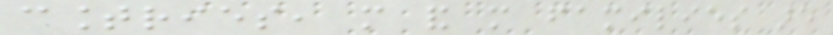countries, more and more families are
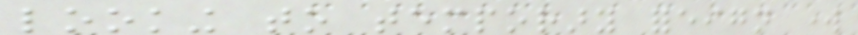looking to temporary foreign work
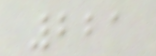221
